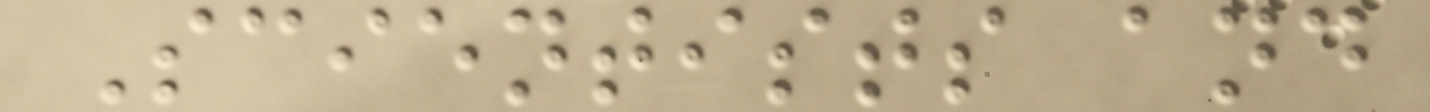Scientists and
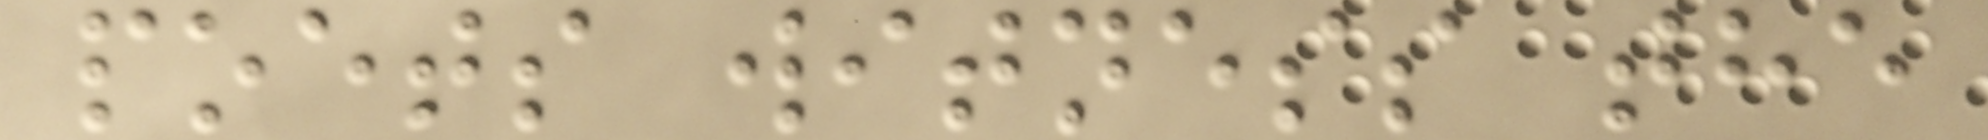poets witness the
